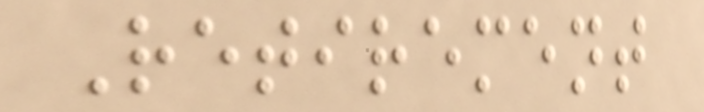Retirement
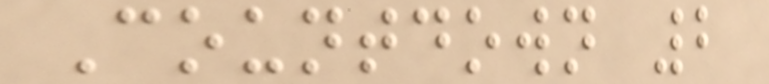Countdown 2
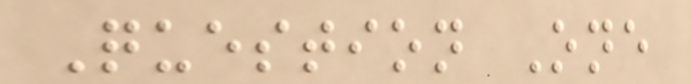Question One
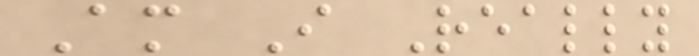Am I Really
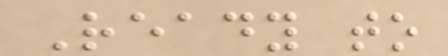Ready to
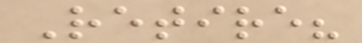Retire?
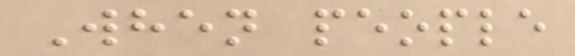When people
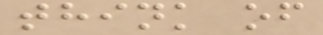think of
